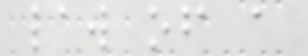law of a
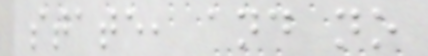state, and no
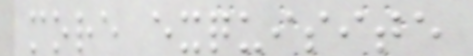more exquisite
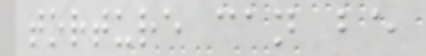torture can be
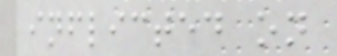inflicted on
